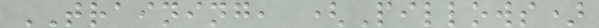TRAINING, (Pillows)
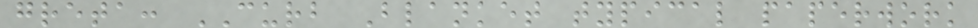greta: CURB Blanket typical paperwork
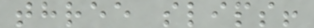three slips!
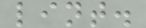lint.
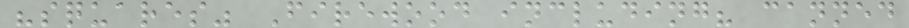"squares" Firewood including? canned
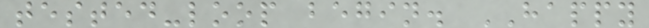tested-loop begin. HAPPY
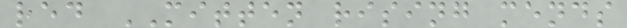red MITTEN rising mends
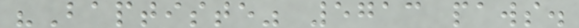"Baptiste" 5713 paws.
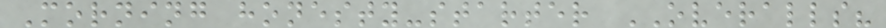Morning honesty-starter OVERALLS?
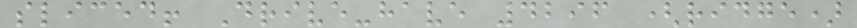sliced! Drive-have 4296 (ridge)
